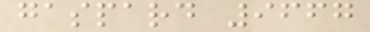gaspard 9667
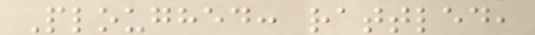Ploughed: rattled,
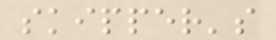skipper's
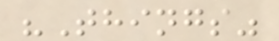"Things"
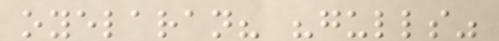oyelaran? "gulls"
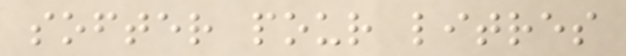softer pour litres
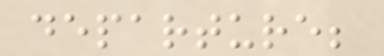departure;
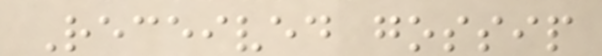Received gossip
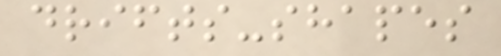drifts-shapes
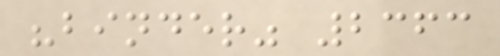"binder" 2363
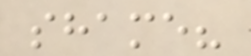shame?
